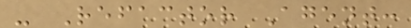- Refactor Agent:
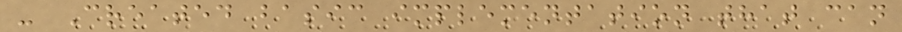- Created basic implementation that can
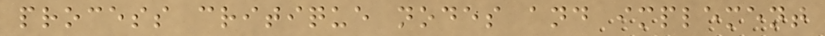process critique nodes and implement
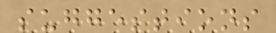suggestions
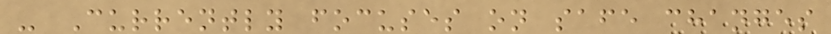- Currently focuses on safe changes
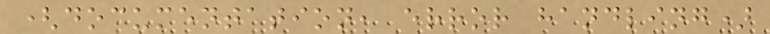(documentation, error handling)
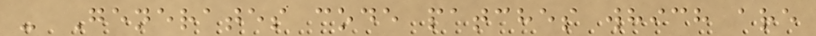- Generates code patches which are
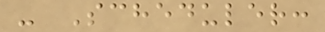- Scheduler:
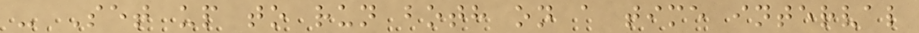- Set up to run both on a time interval
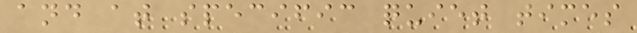and at specific quiet times
